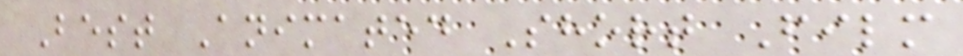Best Animated Short Film
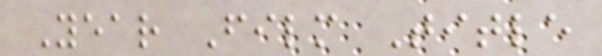Year Film Title
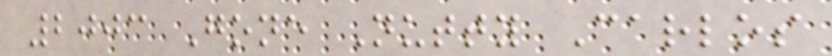2003 Gone Nutty Carlos
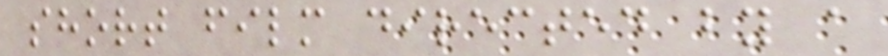short film directed by a
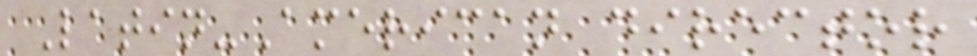Latin-American director
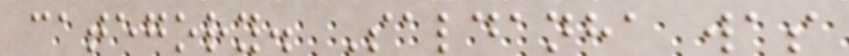category. Saldanha was
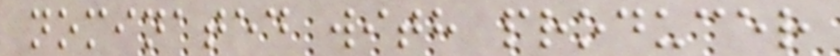nominated with producer
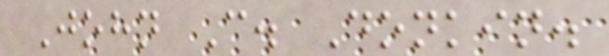John C. Donkin.
